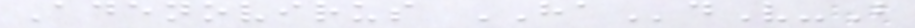Adenovirus HAdV-B
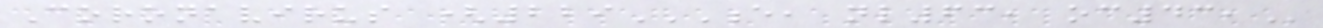Coronavirus (229E, NL63, OC43,
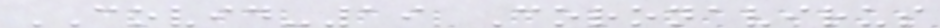COVID-19 Coronavirus
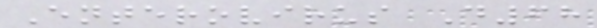Enterovirus D68
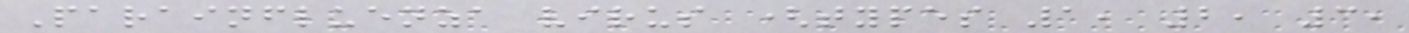Parainfluenza virus (types 1, 2, 3,
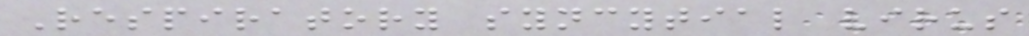Respiratory syncytial virus
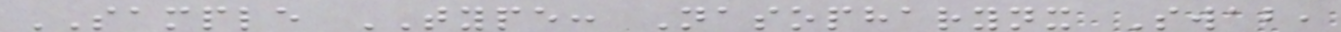SAMPLE TYPE: Nasopharynx Swab,
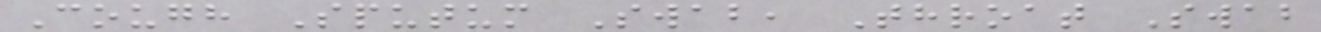Cough Sputum Swab, Throat Swab
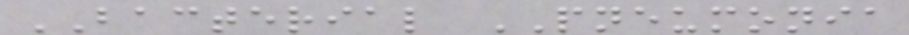BACTERIAL PNEUMONIA
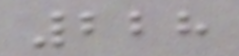228
